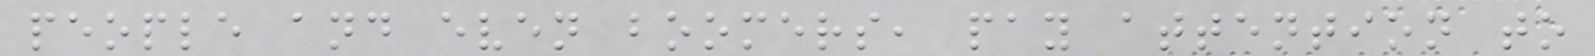people and even boomers, pay attention to
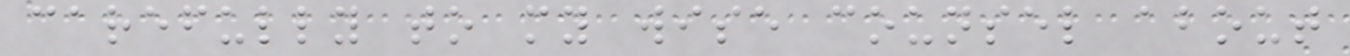carefully to my wise counsel about
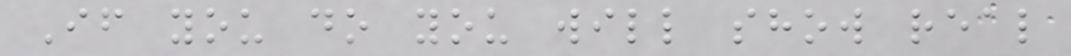If you do you will show real
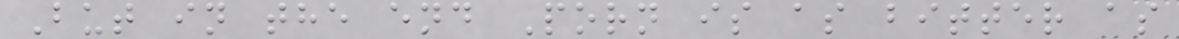But in the end Porn is as bitter as
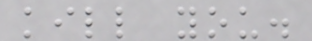kill you.
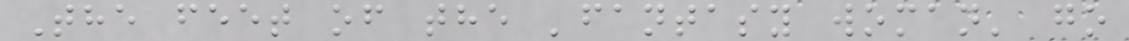The feet of the 'fantasy woman' go
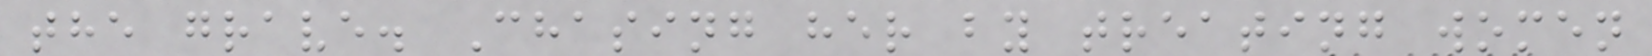the grave. Chasing her by treating women
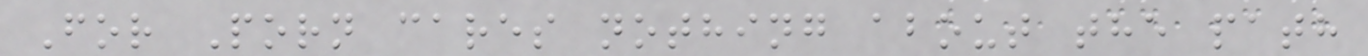For Porn cares nothing about the path
